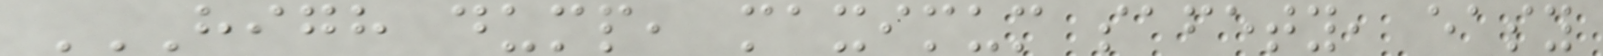HIGH DUMP, MAXIMUM SAFETY, EASY
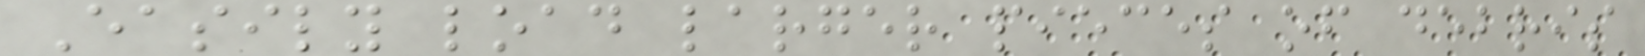Easily load larger pieces of debris
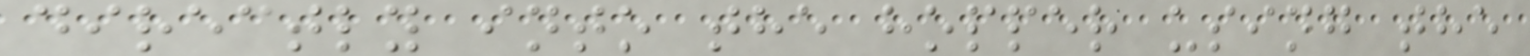directly into the hopper using the
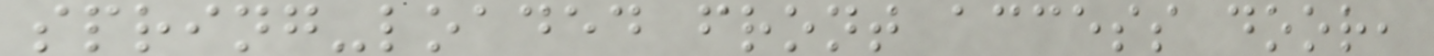spring-loaded front access door,
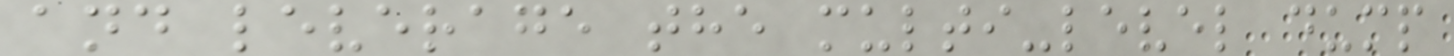and leverage the multi-level dump
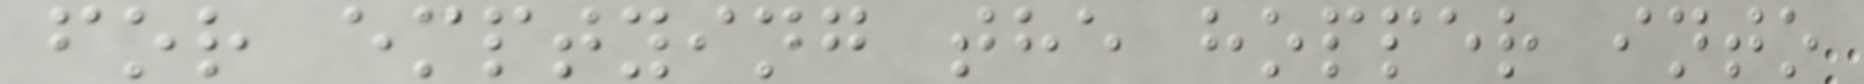for emptying the hopper into
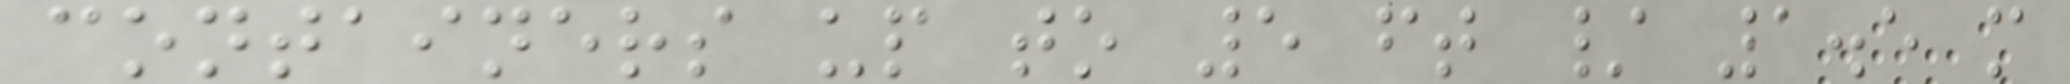containers up to 5 ft / 1.5 m
